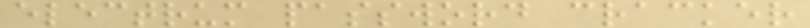electrum password cracker
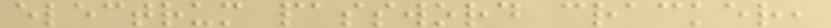electrum password cracker,
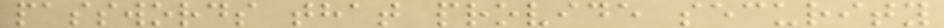passwords that provide security
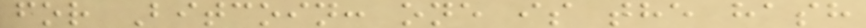for Bitcoin: one is the hash
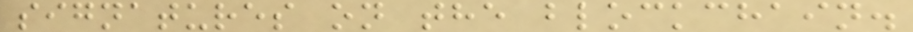signatures on the blockchain.
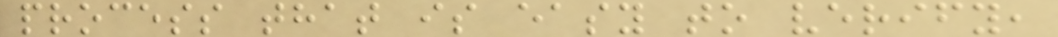process that is easy to verify,
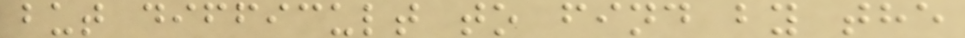but difficult to find by the
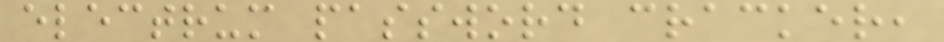electrum password cracker,
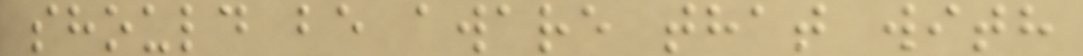should be aware that with
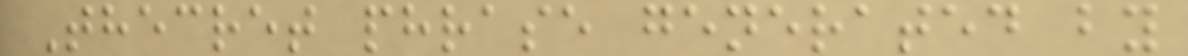Thecret phrase generated by
